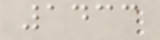1433
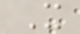X
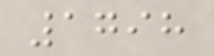1798
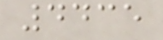4435
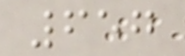657
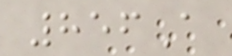856A
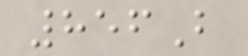856B
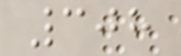308
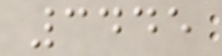3445
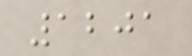1201
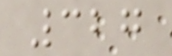327
